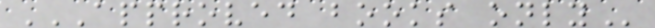APPROVED BOOKS ONLY
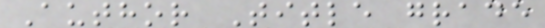Author Title grade
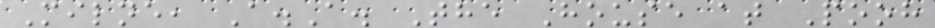Milne, A.A. The House at Pooh
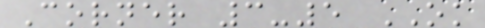Corner 3-5 OK
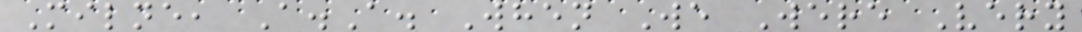Milne, A.A. When We Were Very
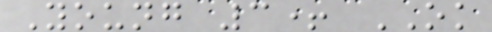Young 3+ OK
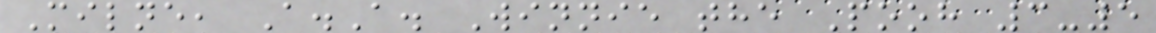Milne, A.A. Winnie the Pooh 3-5
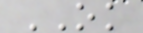OK
